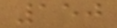150
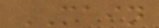MAIN
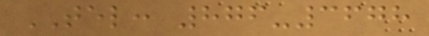TEL: 876-3678
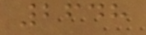2648
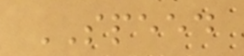SPEED
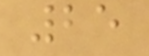25
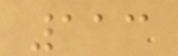113
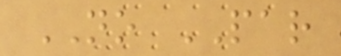NO PAR
